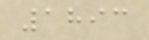1893
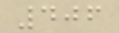406
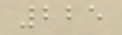225
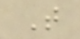T
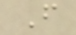F
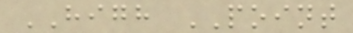HIGH POINT
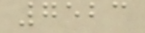7523
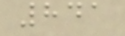841
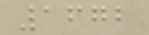1672
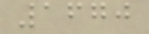1670
